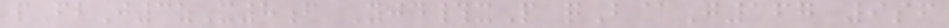pFbJ3zX8f Yjd#xP qB@G167 9sf
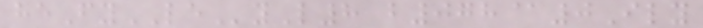heFyLEyL8 b078@0Ily
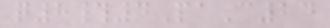q8#4PaC24
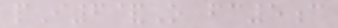pI6&O fc5c
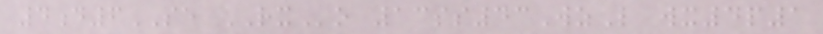4d6SE RXo 13ss43WzL wx4p1
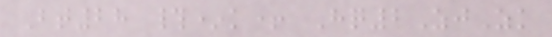Bt28 #*k+ Hq2ZjZk
